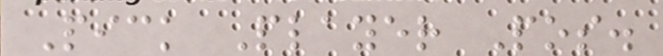Pick Player Pos.
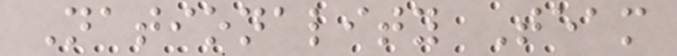Nationality Team
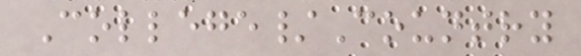College/Country
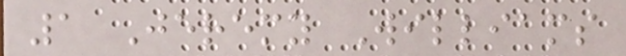1 Jeremy Williams
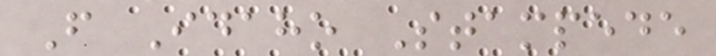F Idaho Stampede
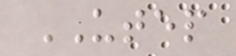UTEP
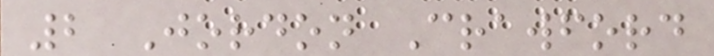2 Jordon Crawford
